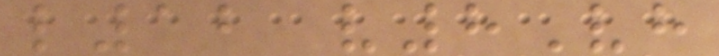l12 v8Vh
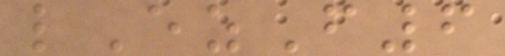lEzF6
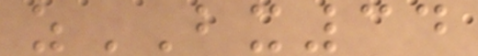zBX34
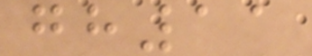gh11
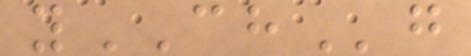yCHg
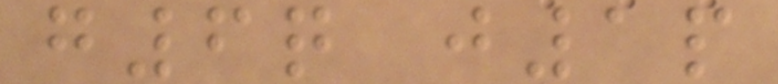g6q j1p
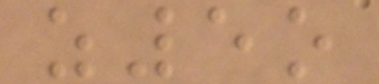z5o
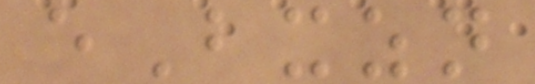eBxzn
